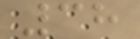38
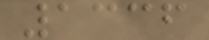1336
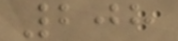208
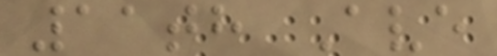11th Ave
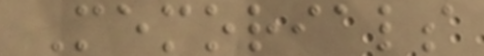Memorials
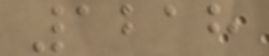1218
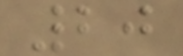20
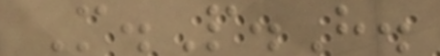M.P.H.
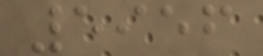5956
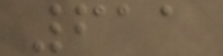611
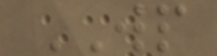WP
